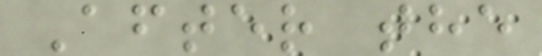After the
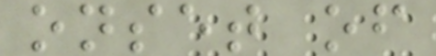onset of
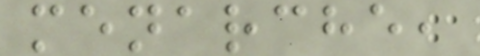menarche,
